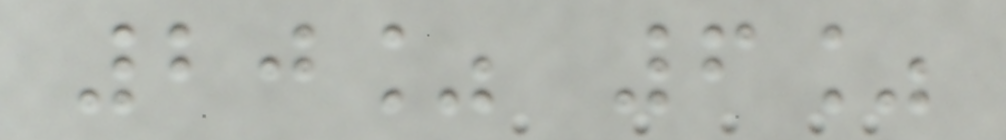20% 6%
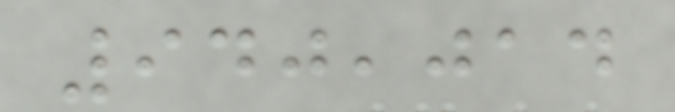940,014
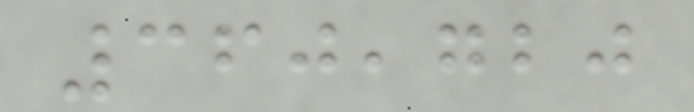360,720
